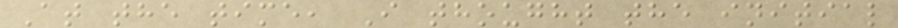At the time, I thought the initial
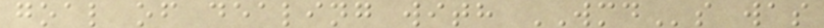goal of dealing with WMDs was
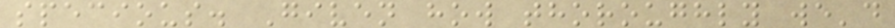specious. Given how thoroughly we'd
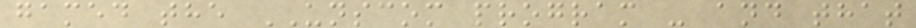gamed the UNSCOM program - and that
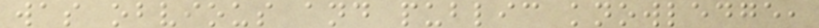was obvious and public knowledge,
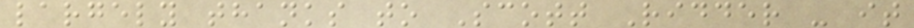largely thanks to Scott Ridder - it
